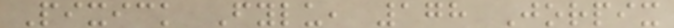Pixick Fylu, 178 Jorpix
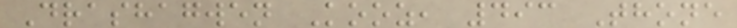Drashagwen Kooz, 493 Thone
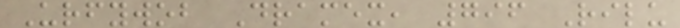Urfywob Dramex, 796 Rilu
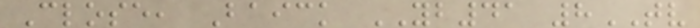Close, Baick YB41 8TV
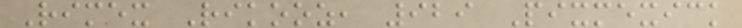Rimex Rikooz, 929 Pixmexick
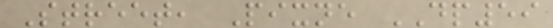Street, Pixne DP59
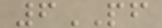6PF
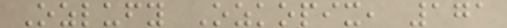Ozlufy Ozkopix, 171
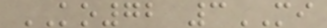KO72 3MI
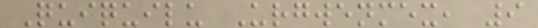Quiquilu Urgwenmex, 9
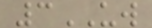3UW
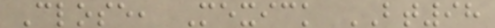Close, Mexick BT98
